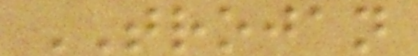TROJAN
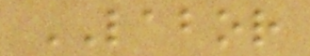LABOR
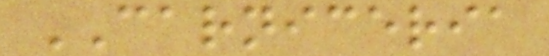CARNICERIA
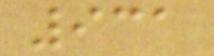931
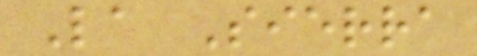La Sierra
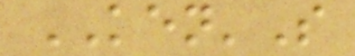KEN'S
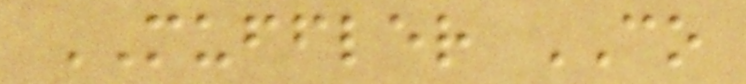MUFFLER CO
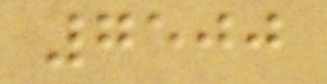7500
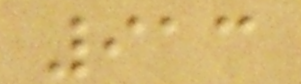913
